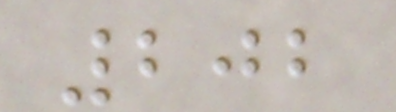202
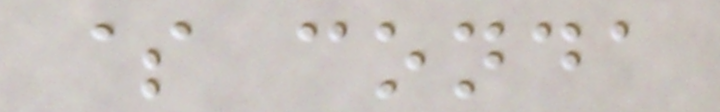$ conda
